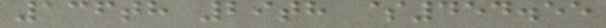136th 29th $454.55
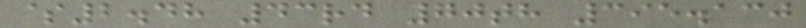$2.48 43rd 70th 395.130
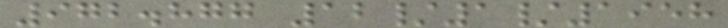972.877 12/1/1958
